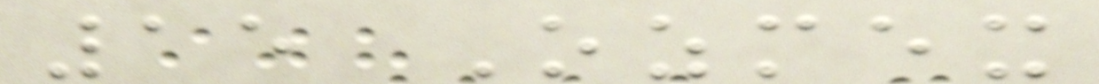15 Ozmex
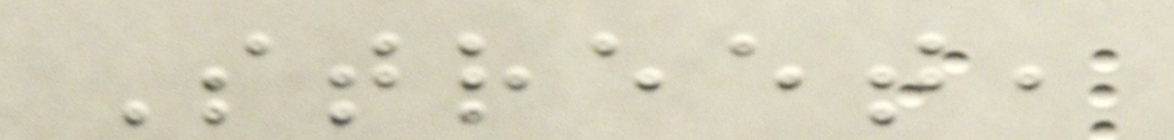Street,
